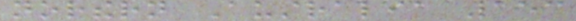northern Australia 153
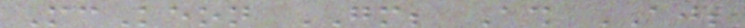McKeon GM; Ash AJ;
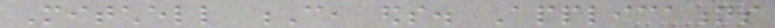Mitchell C, eds. Applications
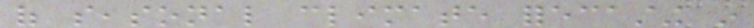of seasonal climate forecasting in
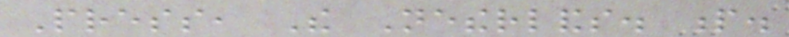Press, The Netherlands. p.
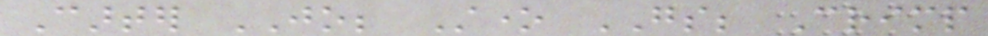Carter JO; Stone GS; Crimp
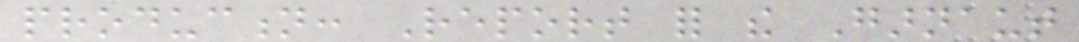production: Report for the Garnaut
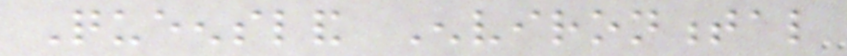Queensland Environmental
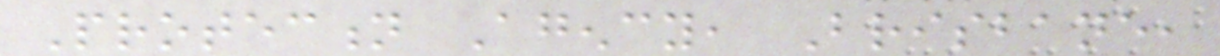Protection Agency, Brisbane,
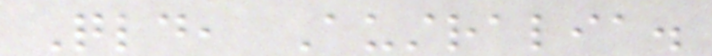Qld, Australia.
